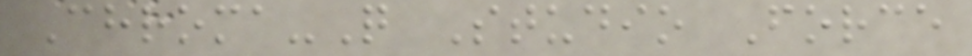Chroma-Q Studio Force
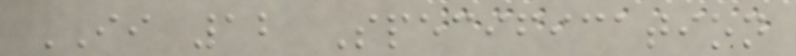II 12 Specification
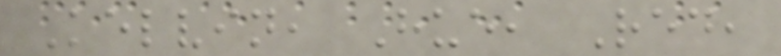Kelvin, Hue, Red,
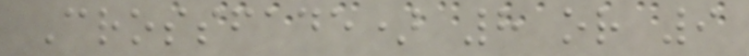Crossfade) 8 or 9
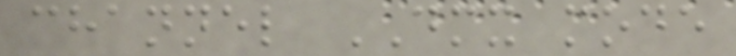channel DMX mode
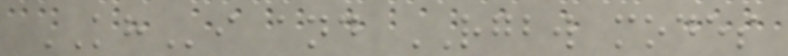KHi and RGBW modes
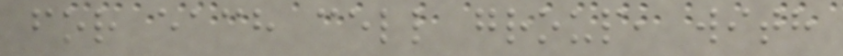for each cell group, with
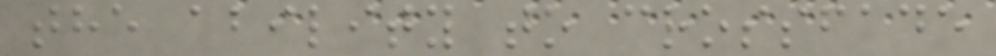the ability to crossfade
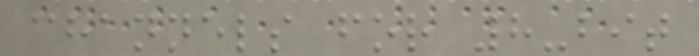channels for 8-bit
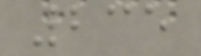235
